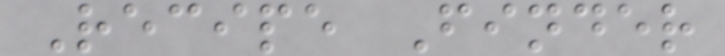Recipe Finder
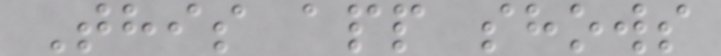This app shows
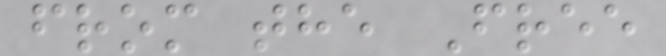from the Free
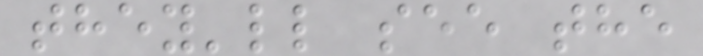they'll see the
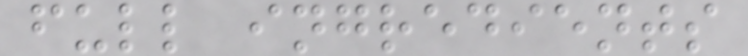full ingredients
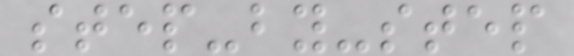step-by-step
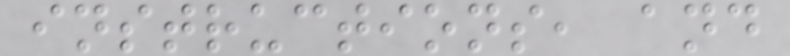instructions, and
